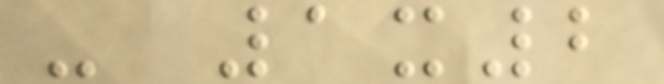- 1x2
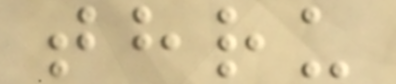thru
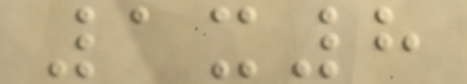1x8
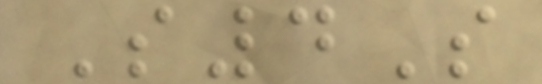S4S
